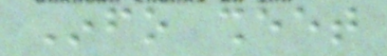Info sheet
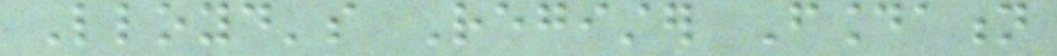Lloyd's Register Foundation
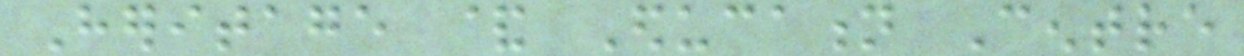Heritage & Education Centre
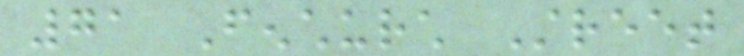71 Fenchurch Street
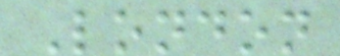London
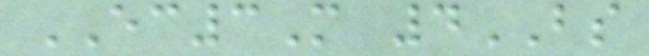EC3M 4BS
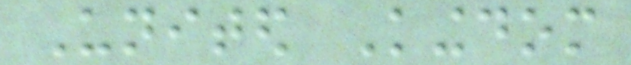United Kingdom
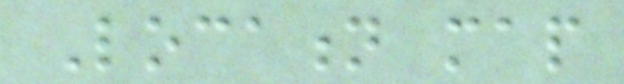Location map
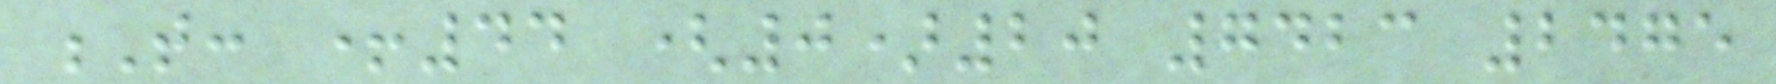T: +44 (0)20 7423 2475
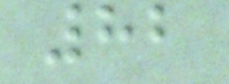82
